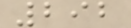292
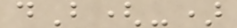dB(-)
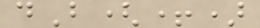dB(+)
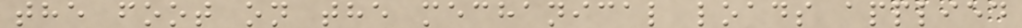the foot on the mechanical loads applied
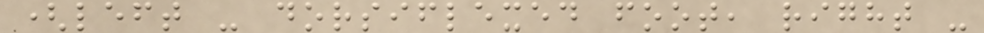(left - dorsiflexed foot, right -
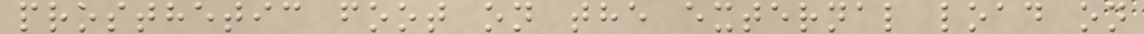prosthetic foot on the external load on
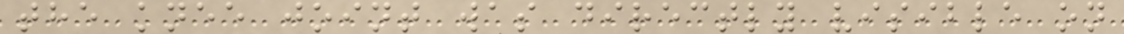the knee joint was directly visible on
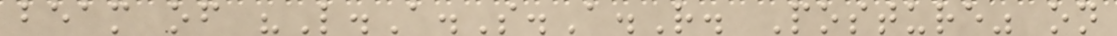beam of "L.A.S.A.R. Posture" on
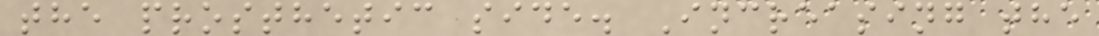the prosthetic side. Increasing the
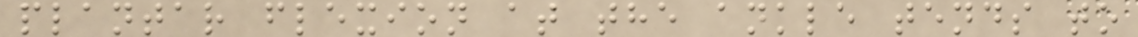plantar flexion at the ankle tends to
